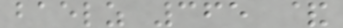baelz 365 &
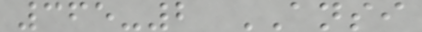365-2 ANSI
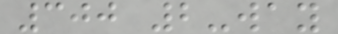300 2-way
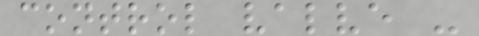control valve -
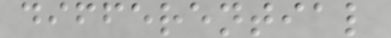differential
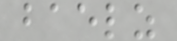baelz
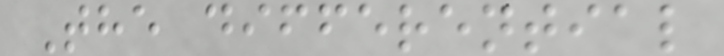The differential
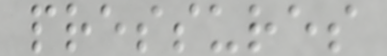pressures
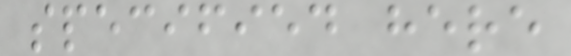specified here
